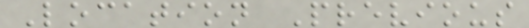Location Previous
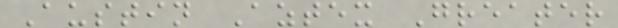Austin Aztex Greater
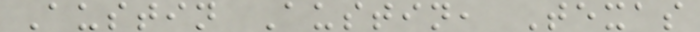Austin Austin, Texas
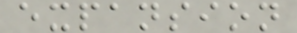expansion
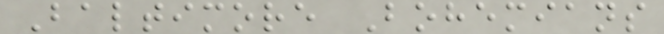Baltimore Bohemians
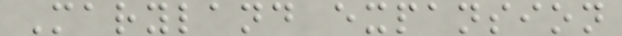Maryland expansion
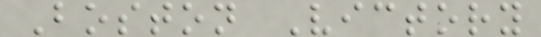Boston Victory
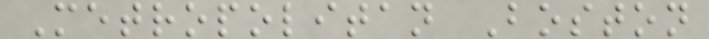Metropolitan Boston
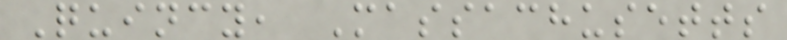Quincy, Massachusetts
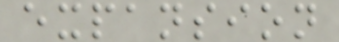expansion
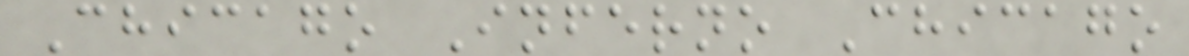Chicago Inferno Chicago
